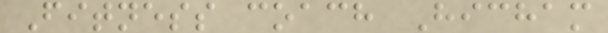Fitness coach Hicham
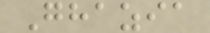Ghazia
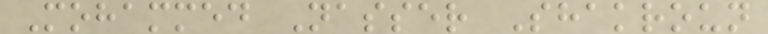Mohammed Nasser Shakroun
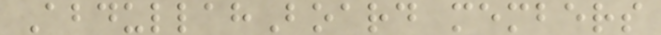AbdullahBoard members
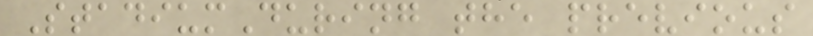StadiumDuring the previous
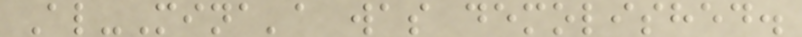Al-Mina'a was demolished.
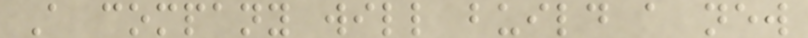A company will build a new
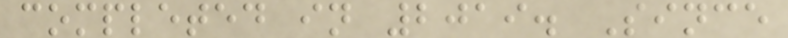completed in 2019. Since
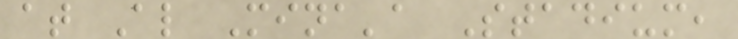at Al Mina'a Stadium,
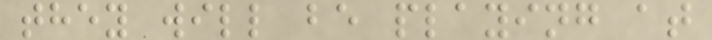they will be playing at
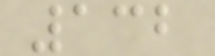132
